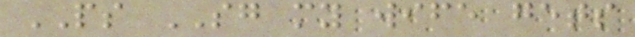PS SG my wife gets
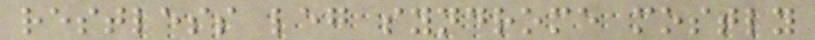restless leg syndrome mostly
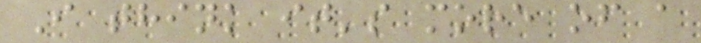I think it's more of a
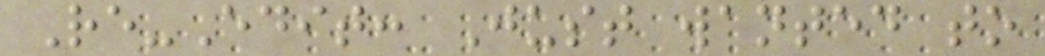Re-Edit: Just wanted to
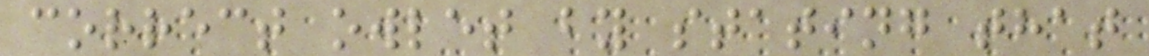correct owlet by stating that
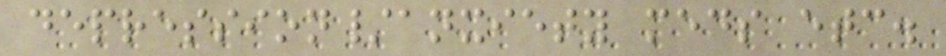depression/anxiety meds etc.
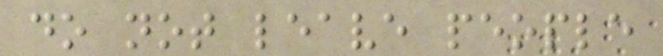do not leave people
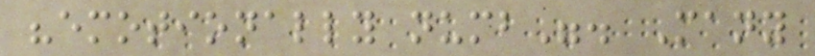"emotionally numb". Many
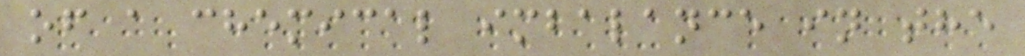of a chemical imbalance in the
